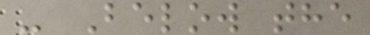- Below the
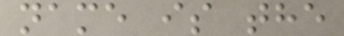name is the
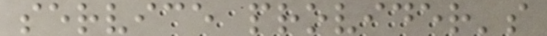service provider's
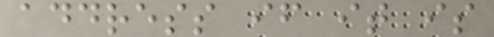address if it is
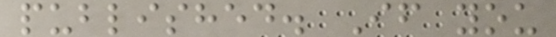published. If you
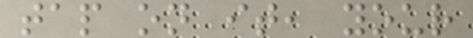tap on it, your
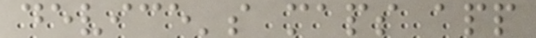device's maps app
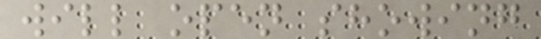will open showing
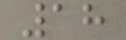18
